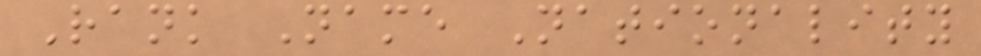Rank Name Nationality
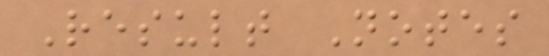Result Notes
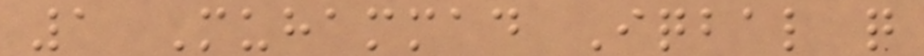1 Muhammad Iqbal q
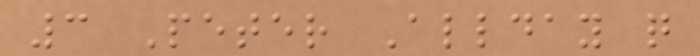3 Peter Allday q
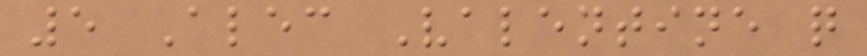5 Alec Valentine q
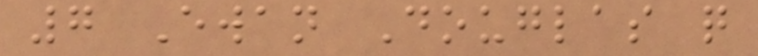7 Ewan Douglas q
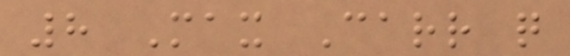8 Max Carr q
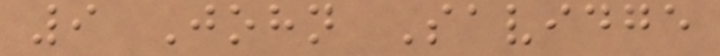9 John Savidge
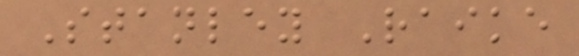Stanley Raike
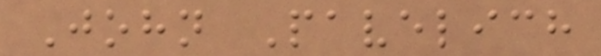John Pavelich
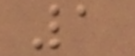1
